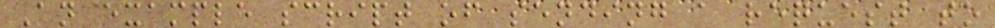An example script of sending a request to
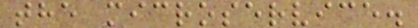the microservice.
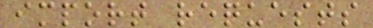import requests
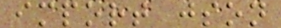import json
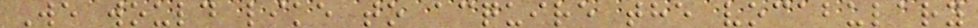We would like to acquire the vocabulary
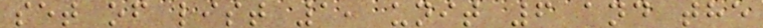set of list 1, unit 6 and the
